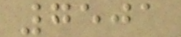7501
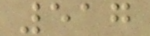517
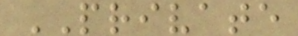PRIVATE
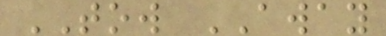TOW AWAY
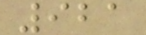921
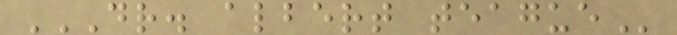DR. ALBERT TEAGUE
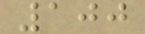100
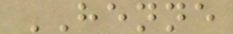HENNE
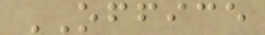OFFICE
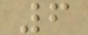6
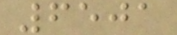6501
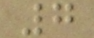7
